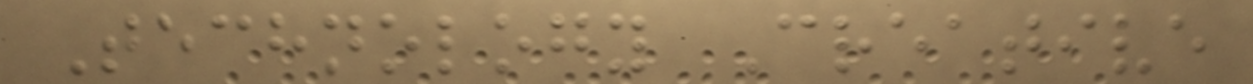Technology Creative
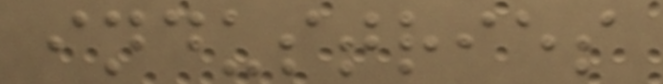industries
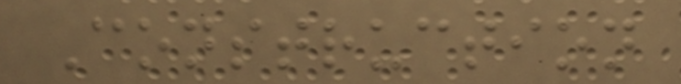Construction
